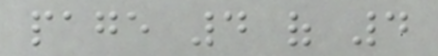page 4 of 4
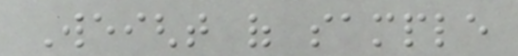Weight of sample
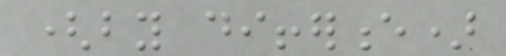(by difference)
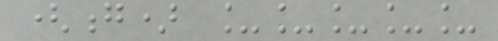(g) _____
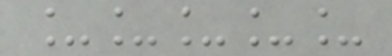_____
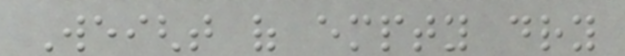Weight of empty dry
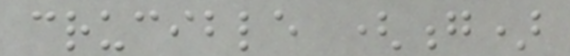crucible (g)
